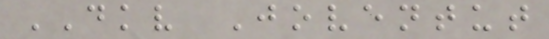DKV Joventut
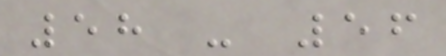58 - 56
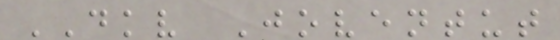DKV Joventut
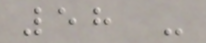58 -
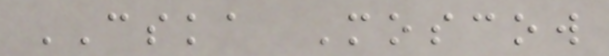CSKA Moscow
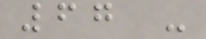67 -
